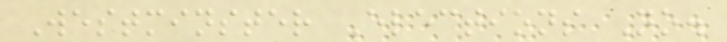Westminster Elections No.
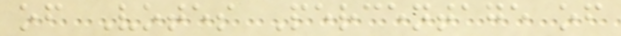of Votes Percentage of
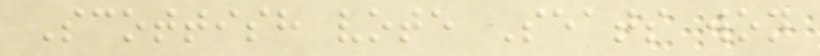Scottish vote Seats won
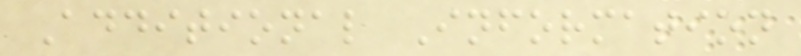Additional Information
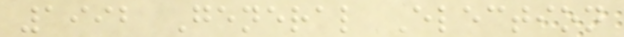1992 General Election
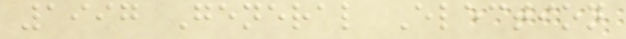1997 General Election
